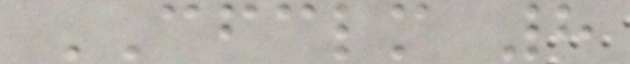CFCLM 8
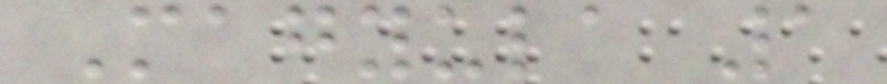Magyula 1
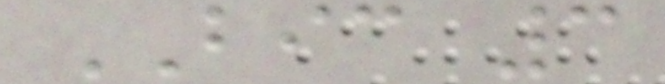BIC 3
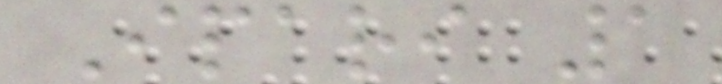Ipari 1
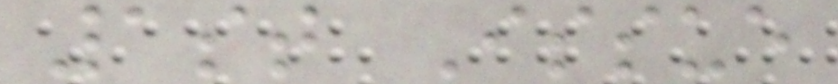1st Issue
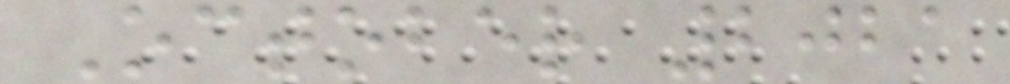October 2021
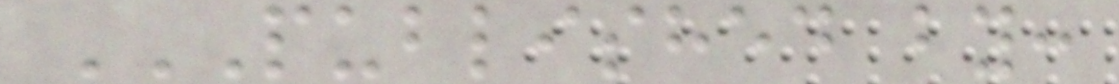PUBLISHED BY:
